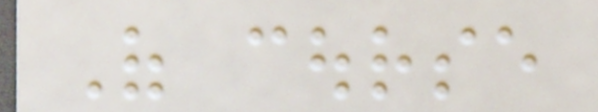Of course
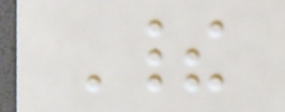Their
